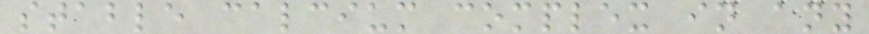stable calcium complex in any
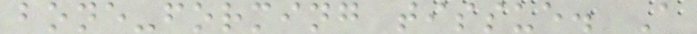bone-forming tissue. A
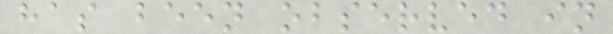has been observed in
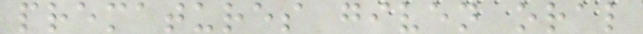prematures given oral
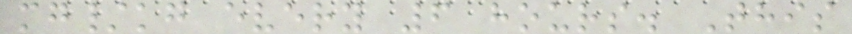mg/kg every 6 hours. This
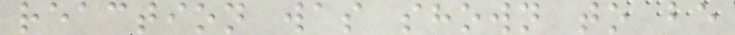reaction was shown to be
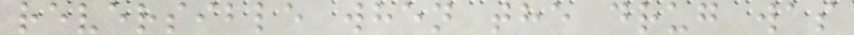reversible when the drug was
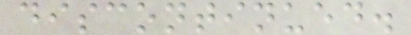discontinued.
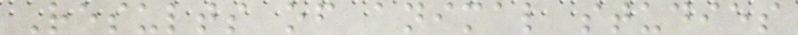Results of animal studies
